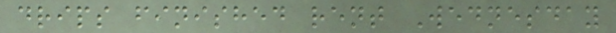drips finished rent Wednesday
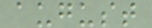august
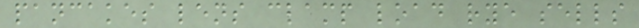pancakes lens clamp load rye sells
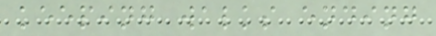keeping walks ending
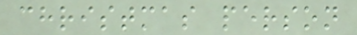christmas person
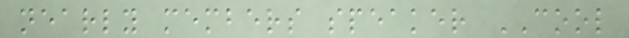nearly members speaker COOL
